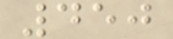450
